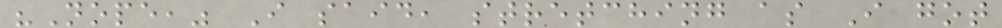"Nope," I said, stretching as I got
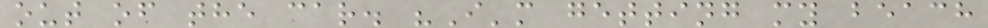out of the car. "I'm getting my beach
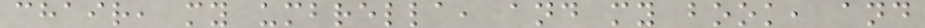chair, my umbrella, and my book, and
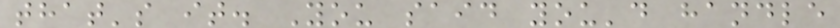that's it. You said you'd handle
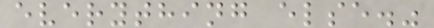everything else."
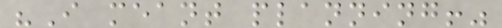"I meant planning!"
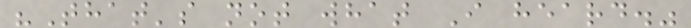"That's not what I heard."
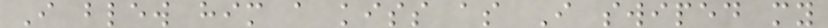I blew him a kiss as I swiped my
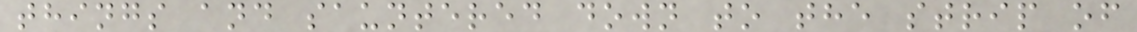things and sauntered down to the strip of
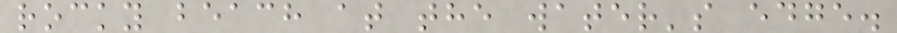rocky beach at the water's edge.
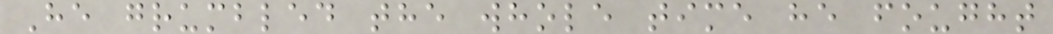He grumbled the whole time he fought
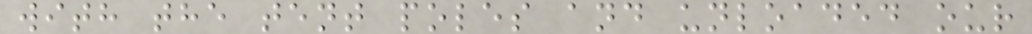with the tent poles and unloaded our
